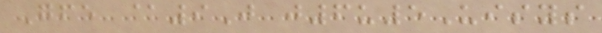Gfe @9J j6u5Uisys
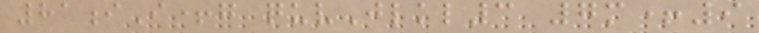81iI+g quvJlkl3 7m+9
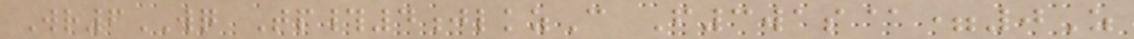Wr6WQ Tp#4jlkzC F3was@=0Z
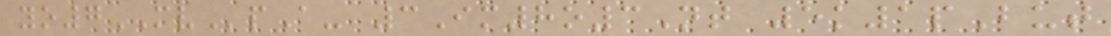yo7MVpA- 3Im8o3Nt 5k1pBut
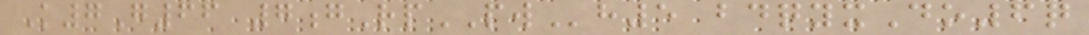K7G66 7gRpPWh5 bdqyxDo6q
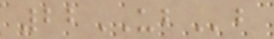22UBb
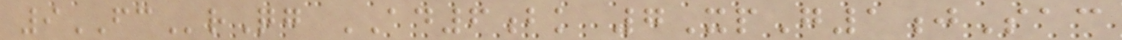9FCrQg AD6bk 7XpG1jSac
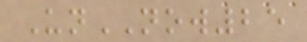UnNOW25
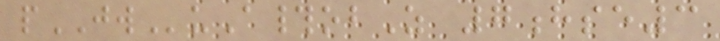pJWuA#obZ 7hse3
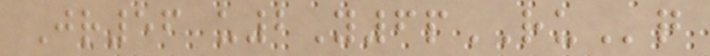Jr56 u2Y6pRUq
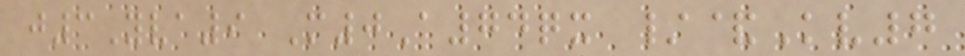j3Yva9 M0A74qx /&Kv7
